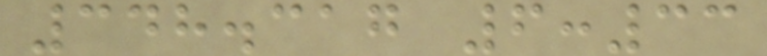348.317 6:33
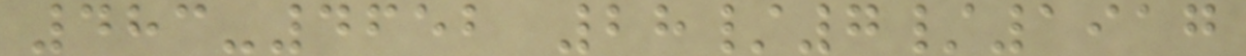483-4652 28/7/1917
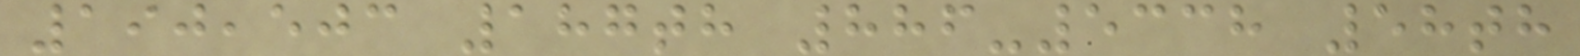190,503 187th 886-5338 58th
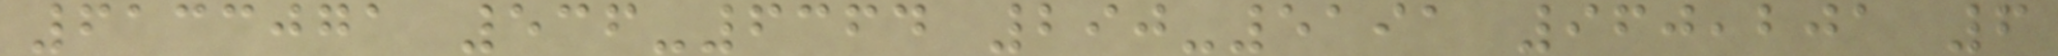6133071 536-6364 290-5191 960,201 6
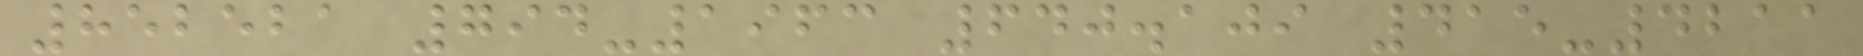852521 794-1963 640.109 415-4211
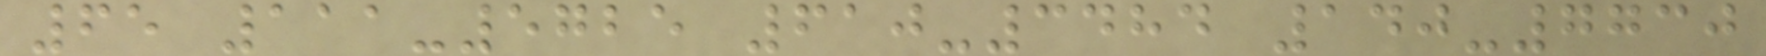65 111-5725 610-3484 140-7730
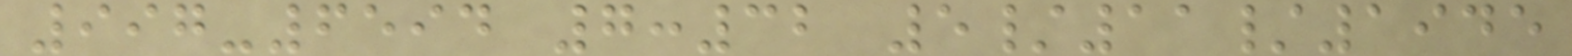997-6594 7:32 5/11/1945
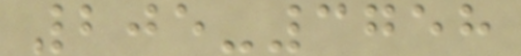205-3758
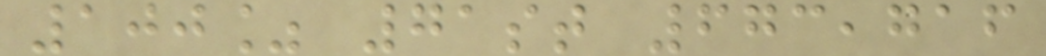100% 71st 673,716
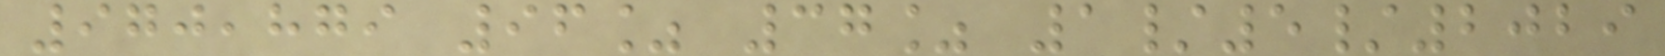970,879 96% 37% 1/5/2029
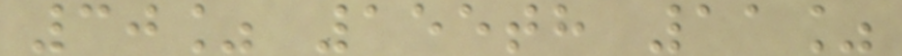30% 155th 11%
